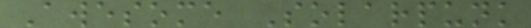Awesome Solarpunk
